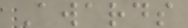Awards
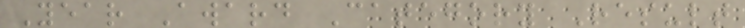Year Award Category Result
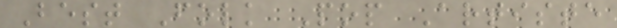Best Folk Pop Artiste
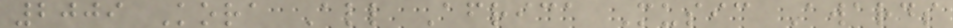2009 Kora All Africa Music Awards
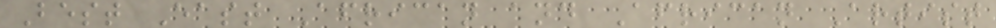Best East African and African Artist
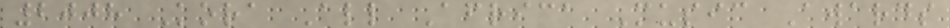2008 Kora All Africa Music Awards
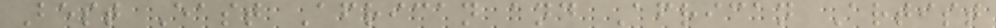Best East African and African Artist
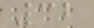32
